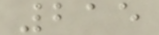215
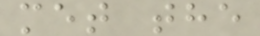met the
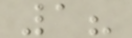1?
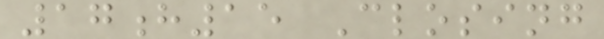17h15 Closing
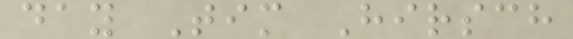day Tim Hirsch
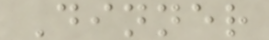Dinner
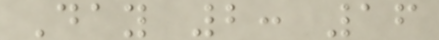Day 2: 16
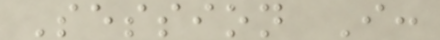Session I:
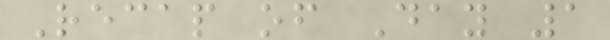Recap of Day 1
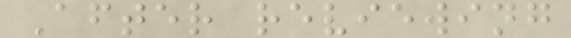After reviewing
